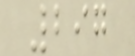297
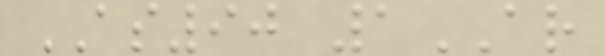AS90 1AR
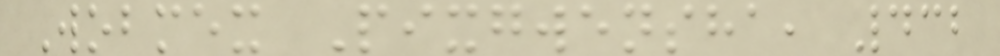Wobmex Pixgwensha, 432
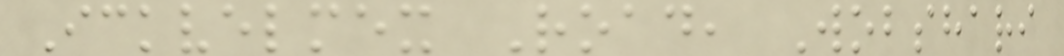Ickvelmex Road, Wobshari
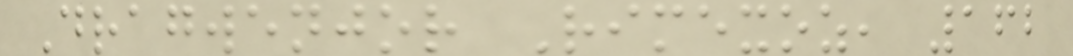Dragwenjor Rimexoz, 162
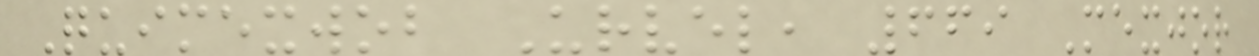Quimexwob Urvel, 669 Mexjor
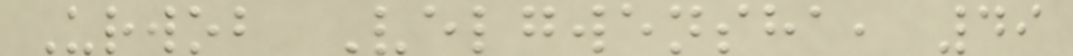Urwob Velgwensha, 49
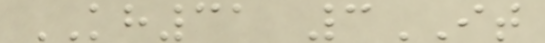KH31 3IT
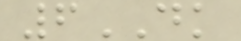6DK
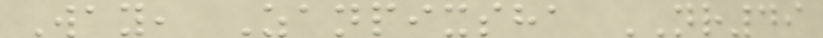Way, Zanpixsha NR49
